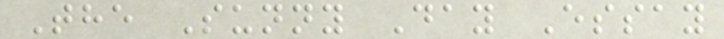The Sunny Day Essay
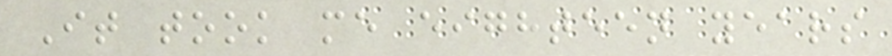It took me eighteen years
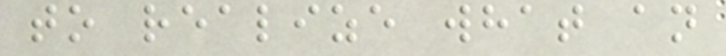to realize what an
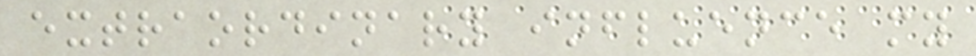extraordinary influence my
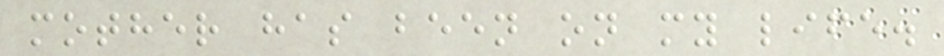mother has been on my life.
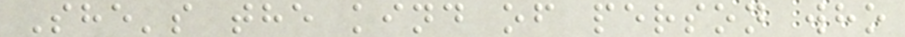She's the kind of person who
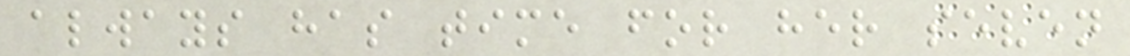always has time for her seven
